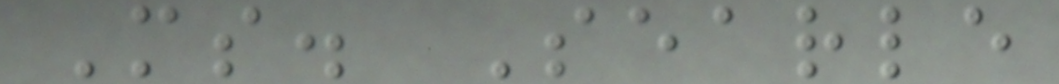Ms. Searle
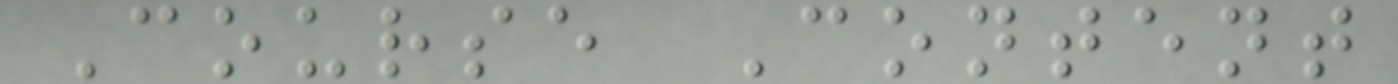Course Content
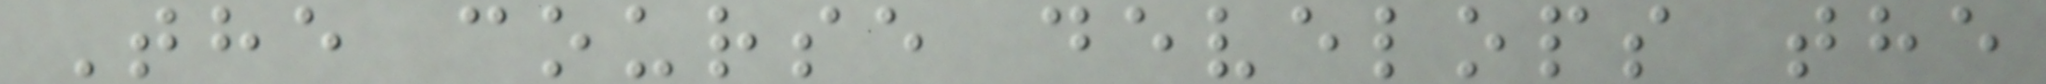The course develops the
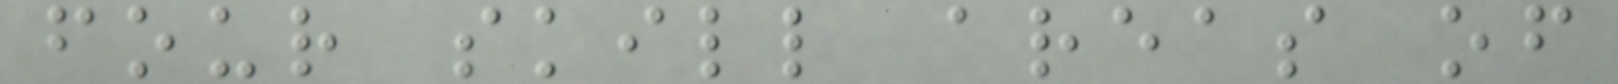four skill areas of
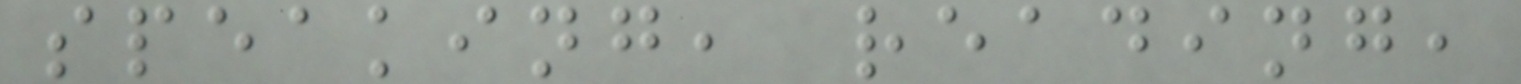speaking, reading,
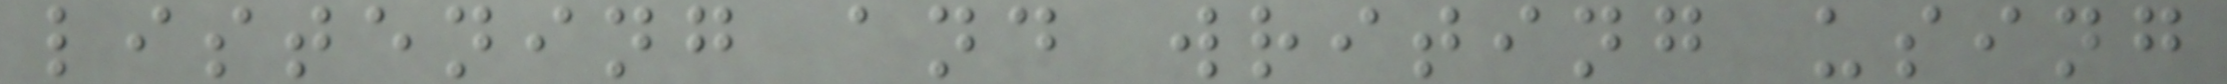listening and writing using
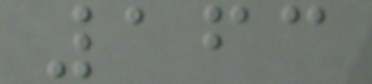163
